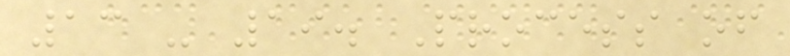13 - 19. Process of
